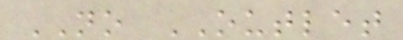NO OUTLET
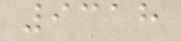9318
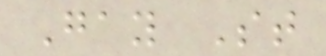Gay St
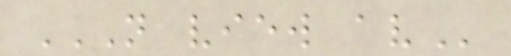N VIEW AV
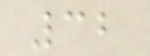32
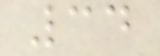34
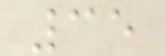35
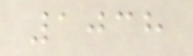1038
